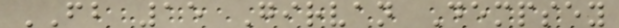FB 15 Girvan Dempsey
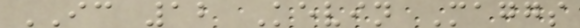IC 12 Kevin Maggs
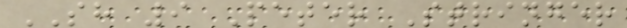SH 9 Peter Stringer
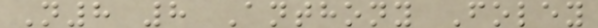N8 8 Anthony Foley
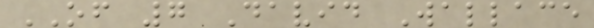OF 7 David Wallace
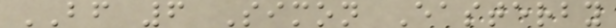BF 6 Simon Easterby
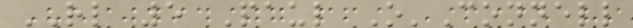RL 5 Paul O'Connell
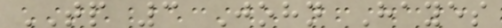TP 3 John Hayes
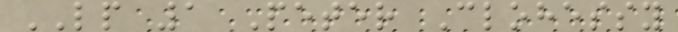LP 1 Peter Clohessy
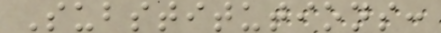Substitutions:
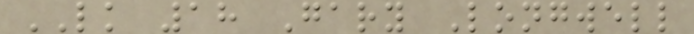LK 18 Gary Longwell
